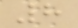8
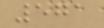571
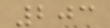203
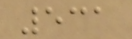531
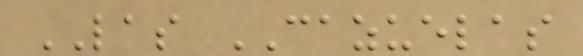LAS CAZUELAS
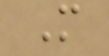M
